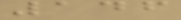146
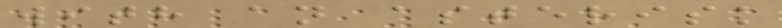with an asterisk
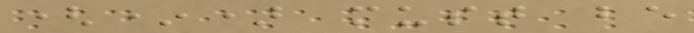(*) must be
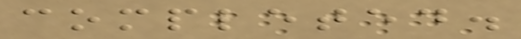completed.
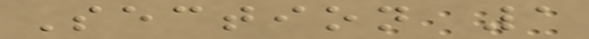Section 1
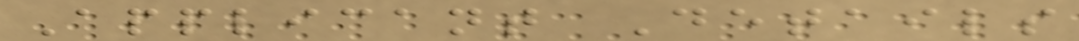Applicant Details
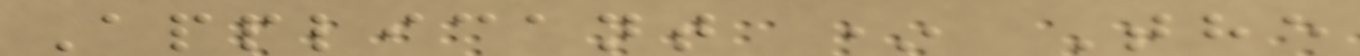Applicant * The
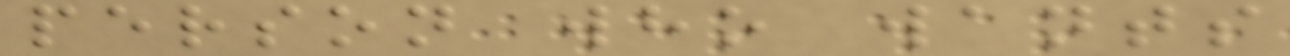person who wants
